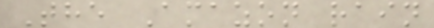The Amazon rain
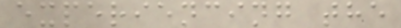experiencing the
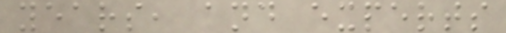years, and experts
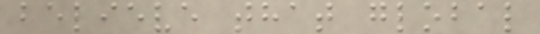believe that global
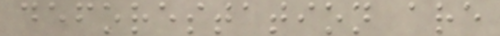deforestation are
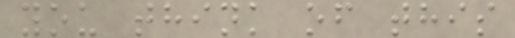you think of this
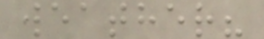weather?
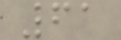61
